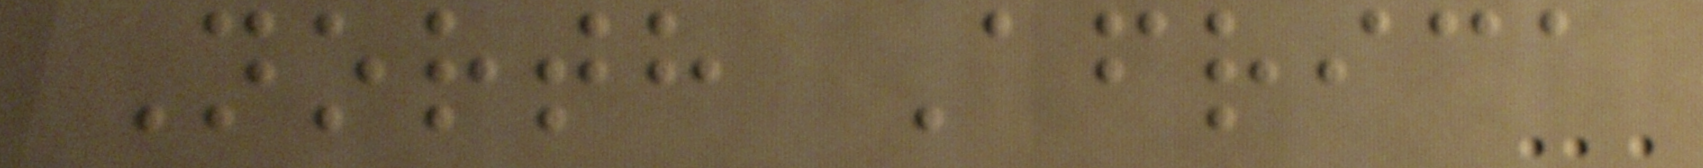North Africa
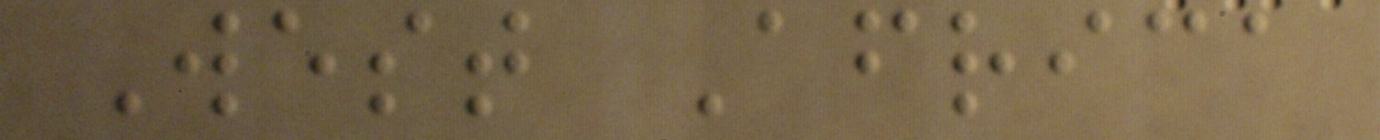West Africa
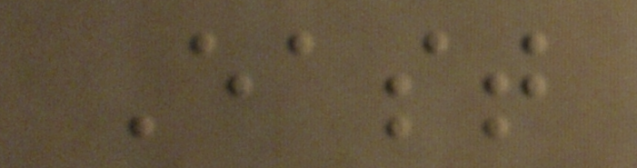East
